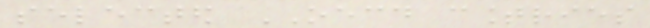selected OECD countries
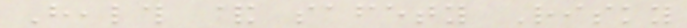Health & safety Risky
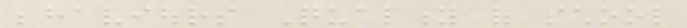behaviours Quality of school
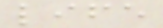life
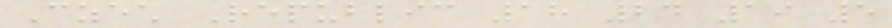Czech Republic 18 24 19 5
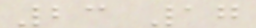23 17
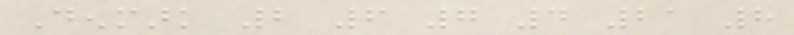Denmark 2 6 7 4 21 8
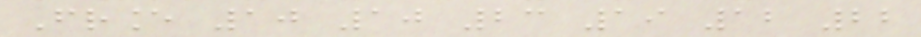France 10 10 23 19 12 22
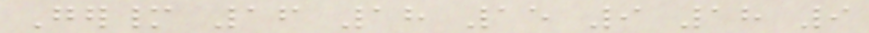Germany 16 18 15 9 18 9
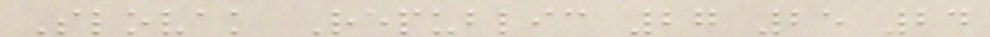Slovak Republic 27 25 24
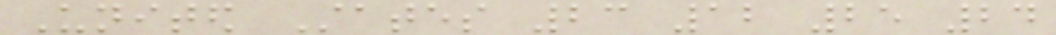United States 23 12 25 24
